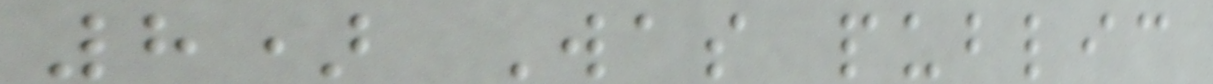8) Was public
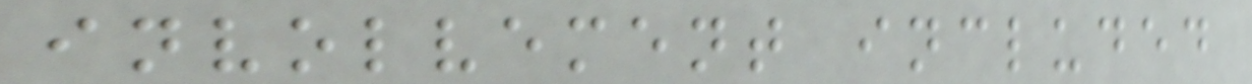involvement included
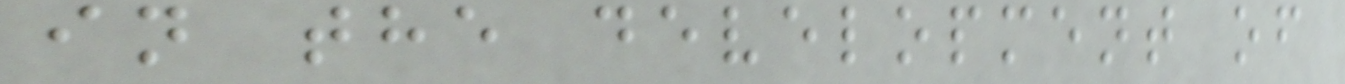in the development of
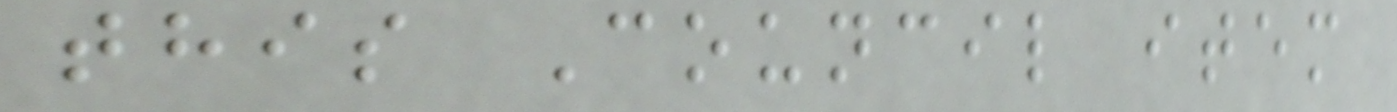this Council item
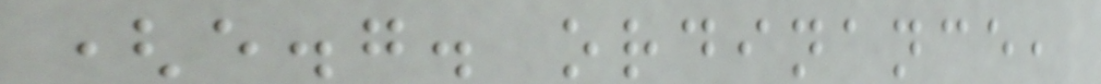(e.g. ordinance,
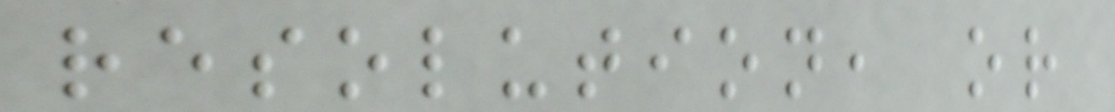resolution, or
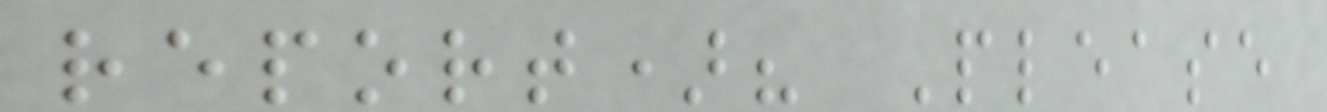report)? Please
